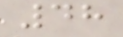48
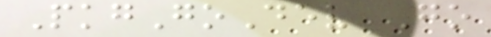PkgGoDev Go
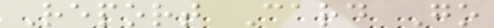Report Card Go
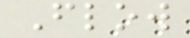Flow
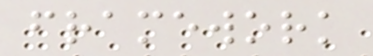framework
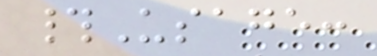#Usage:
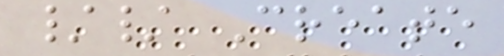// Create
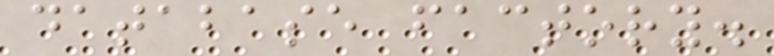database factory.
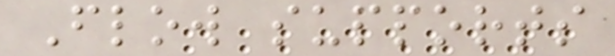Flow supports
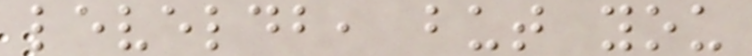leveldb, but you
